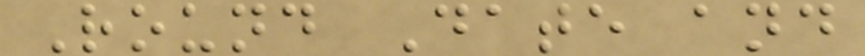Round Date and
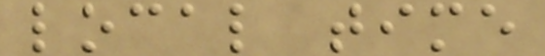local time
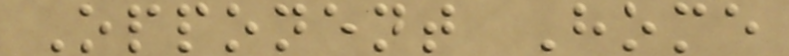Opponent Home
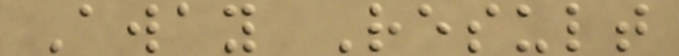Away Result
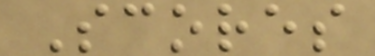Scores
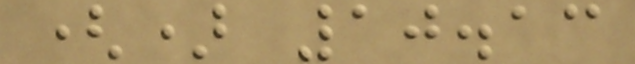() 10.13
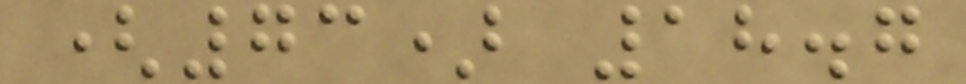(73) 18.7
